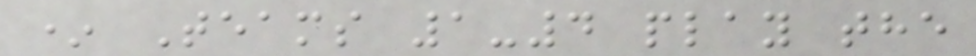* Teams 1-4 play the
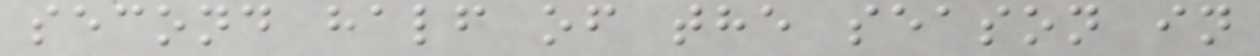second half of the season in
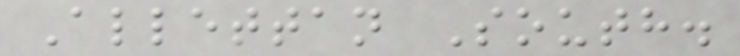Allettan South.
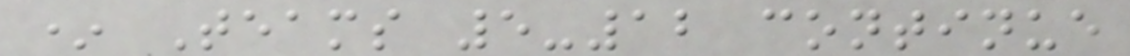* Teams 5-12 continue
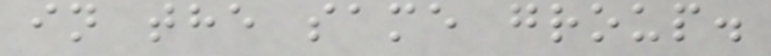in the same group.
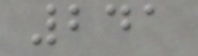241
